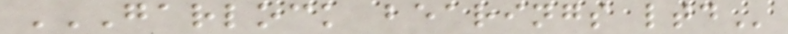GARLOCK BEARINGS LTD
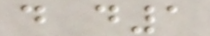d d1
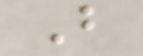B
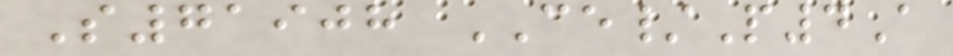S71908 CE/P4A
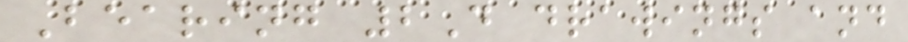Bearing 2D drawings and
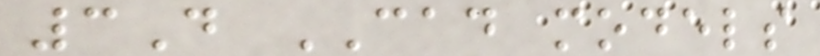3D CAD models
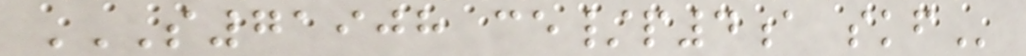S71908 CE/P4A SKF
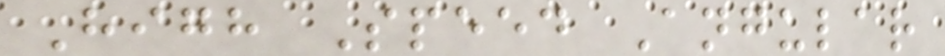High Speed Angular
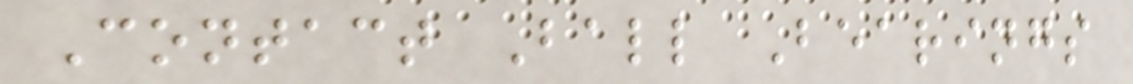Contact Ball Bearings
